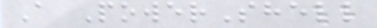A PowerShell
